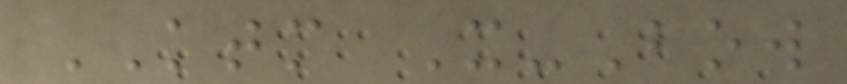KTM X-Bow
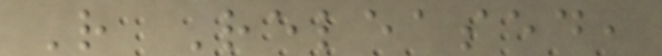R Released,
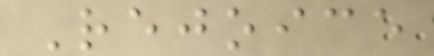Rejoice
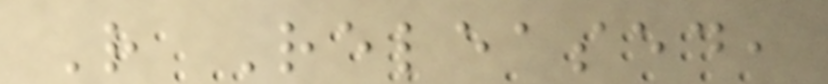R Released,
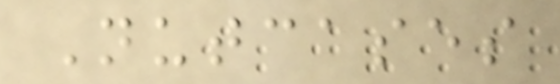Nutcases
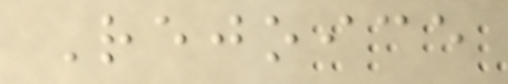Rejoice
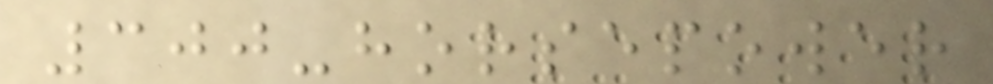300-horsepower
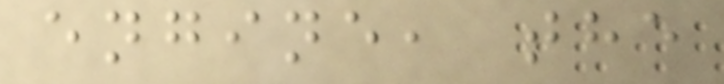engine, the
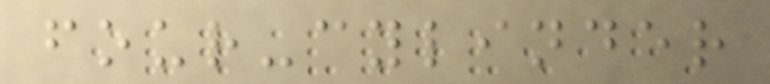four-cylinder
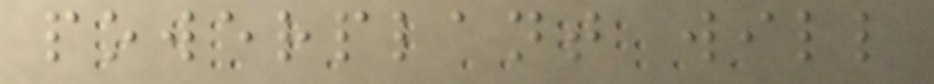powerplant will
